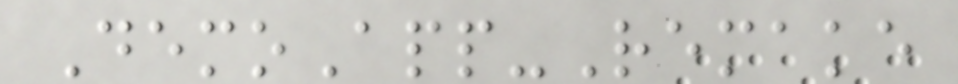DemoApp-Remake
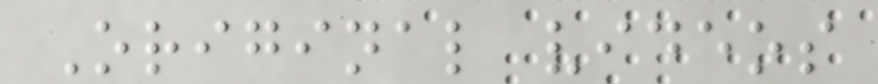Original videos
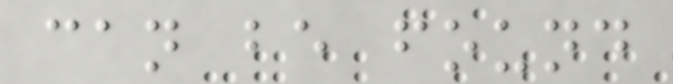can be found
